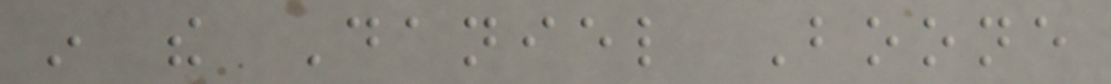in the Daniel Boone
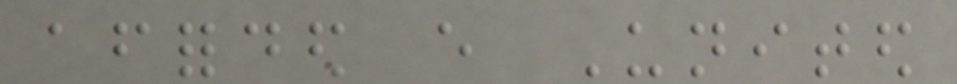afforded every United
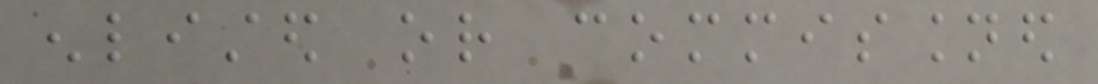enlisted or commissioned
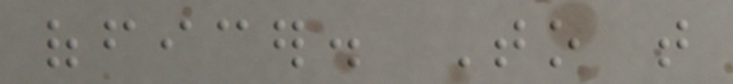officer. To that
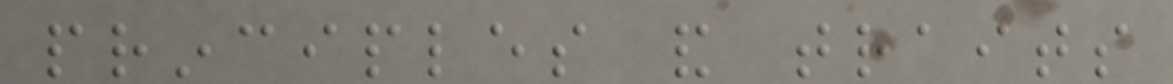principles and traits
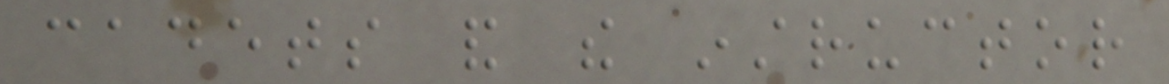cadets and the instructor
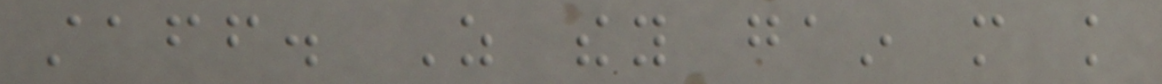staff. As they gain more knowledge
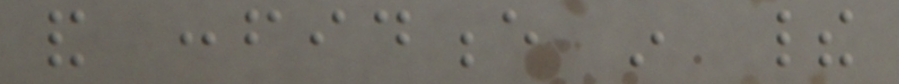and confidence in their
